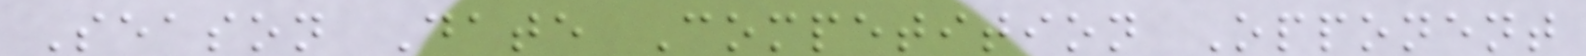Season Date Competition Opponent
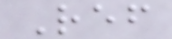Ref
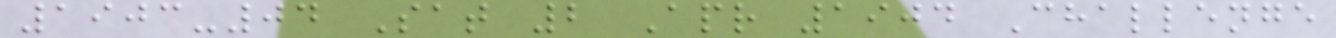1903-04 Sat 2 Apr 1904 Challenge
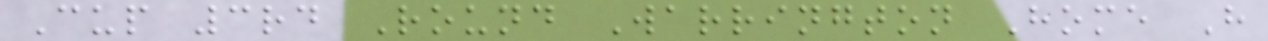Cup 3rd Round Warrington Home H
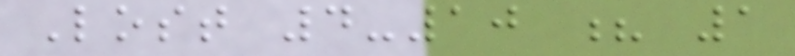Lost 4-10 ? 1
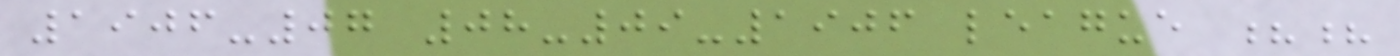1906-07 08-09-1906 league ??
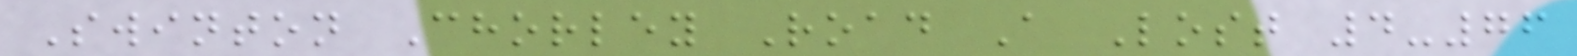Swinton Chorley Road A Lost 4-76
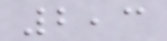2,3
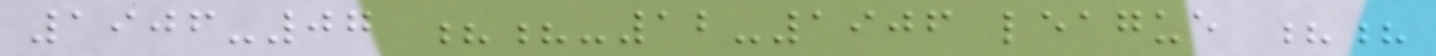1906-07 ??-12-1906 league ??
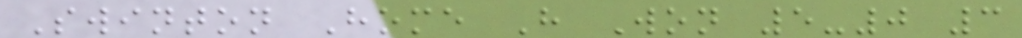Swinton Home H Won 5-0 3
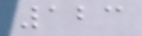123
